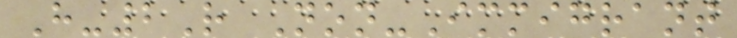H-2R Non-Immigrant
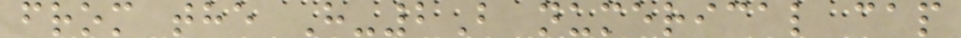from the H-2B numerical cap
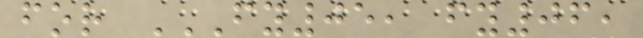for FY05, FY06,
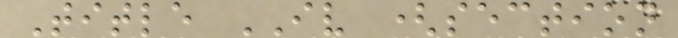Title IV (section
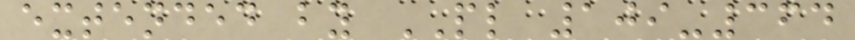extended by PL 109-364
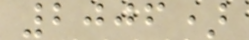2006)
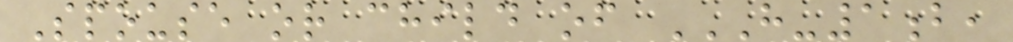Spouse or child of H-1B,
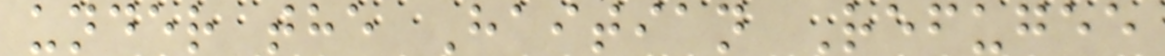under the Haitian Refugee
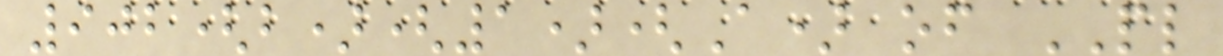902(b)(1)(A) of PL
